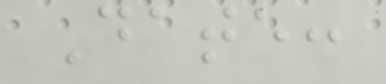Date:
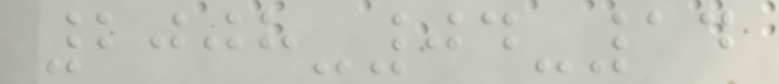2008-04-14
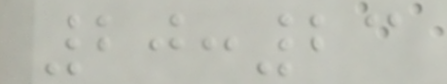20:23
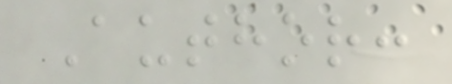Author:
